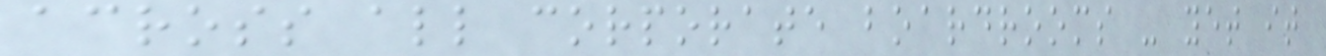across all corporate boardrooms - yet it
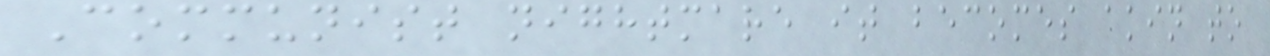Communist nightmare it becomes akin to
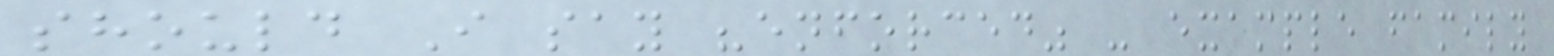should I say "enforced" - example family
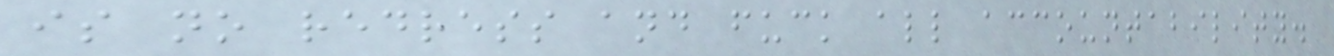is no redress and fuck all accountability.
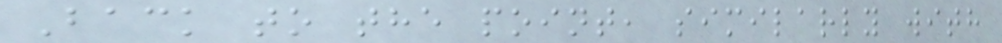Back to the point, similarly with
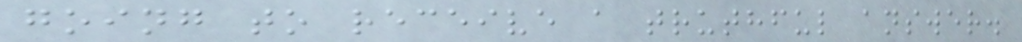going to receive a truthful answer.
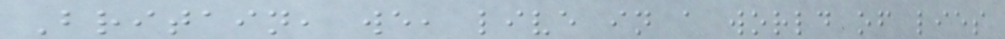Britain, we, live in a world of lies
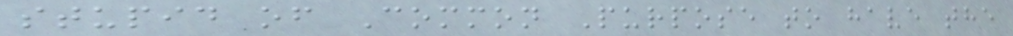stupid of Common Purpose to have the
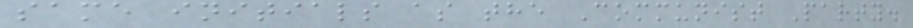same initials as the Communist Party.
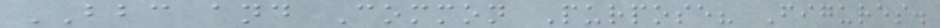BBC and Common Purpose? Figures.
